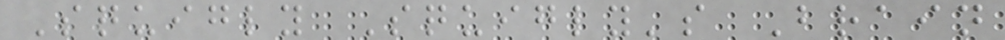Squigly Squigly's Brain
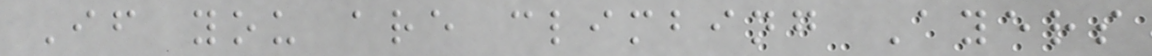If you are climbing Ayers
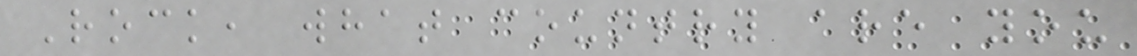Rock, what country are you
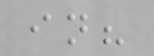in?
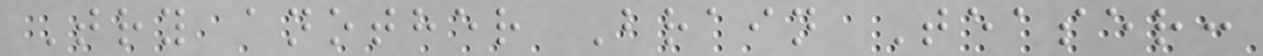Try another Brain Teaser:
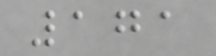171
